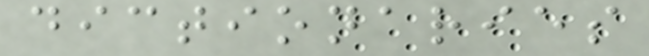dictionaries
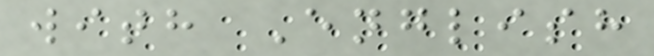with English
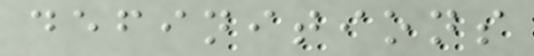definitions
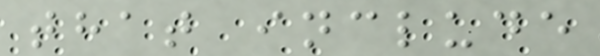that include
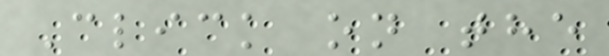Click on the
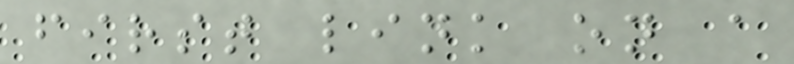first link on a
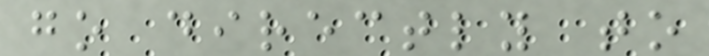go directly to
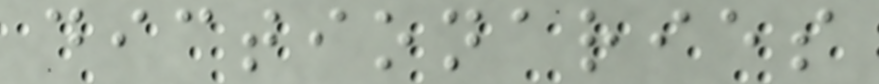dictionaries
